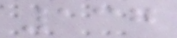137
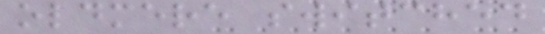oldmere switched
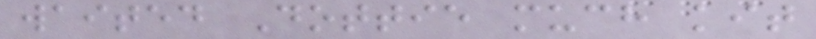waited Dottie much kit
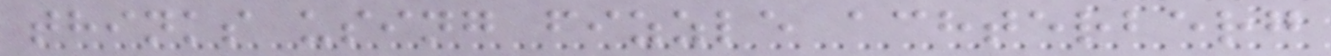thinks using fizzle achterberg
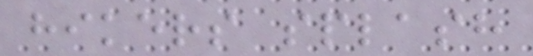hikers splash
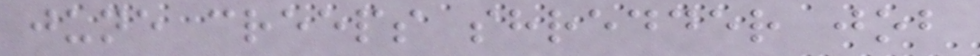june creeps shredder job
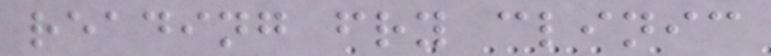reading fry clinic
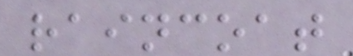raincoat
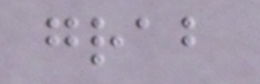grab
